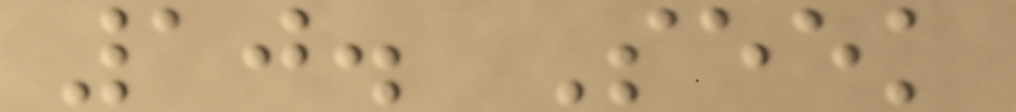10. Seek
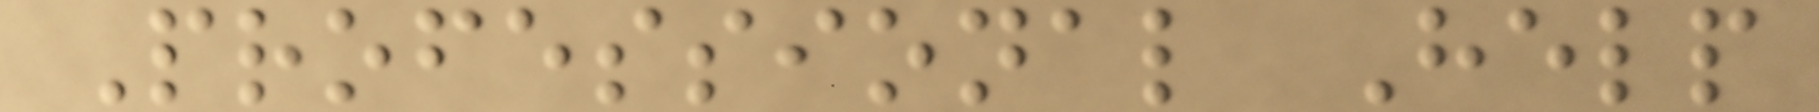Professional Help
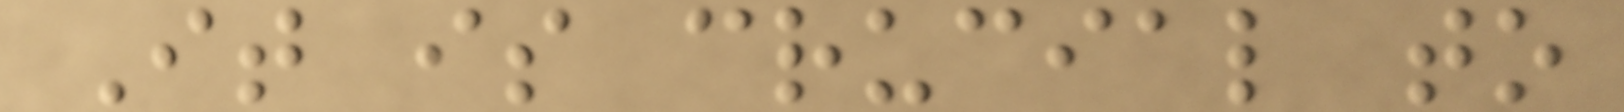It is crucial to
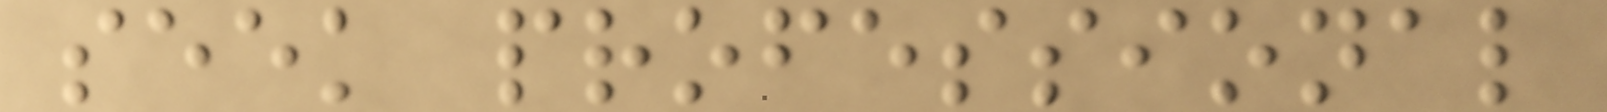seek professional
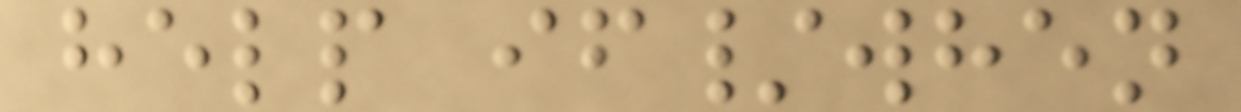help if/when
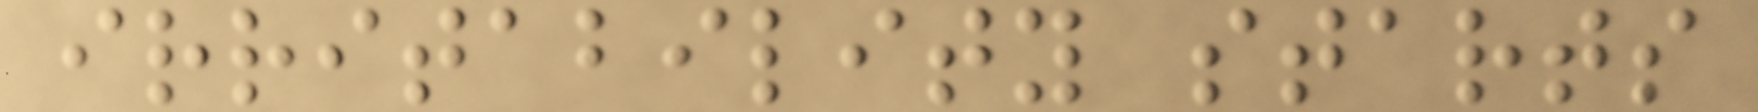irritability starts
